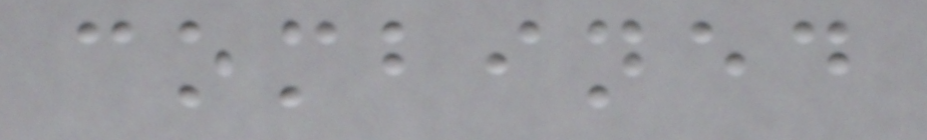combined
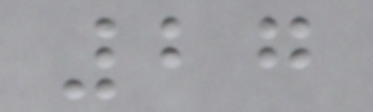27
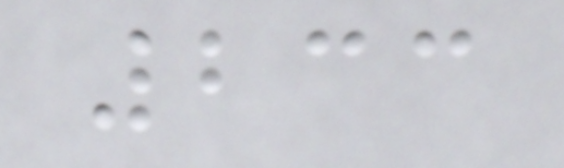233
